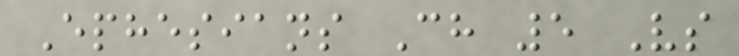Ephesians Ch 5 Vs
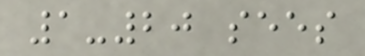1-20 sees
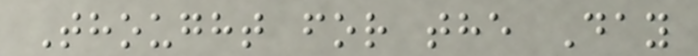Thought for the Day
